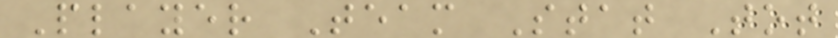Player Team Stat Tot
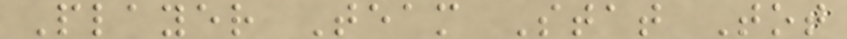Player Team Stat Tot
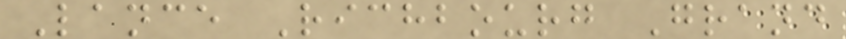Lance Richbourg Grand
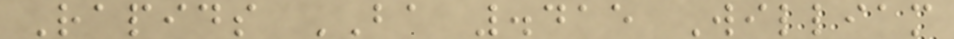Rapids BA .415 William
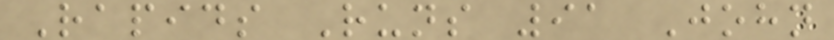Rapids Runs 91 John
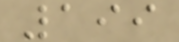199
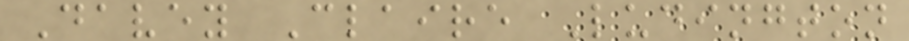Davey Claire Ludington
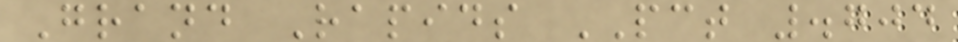Grand Rapids PCT .704
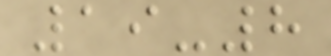19-8
